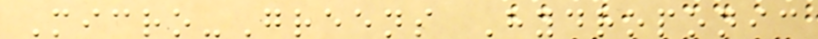Micro-Greens Hydroponic
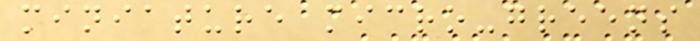miniature micro-greens
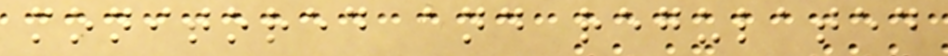monitored and regulated
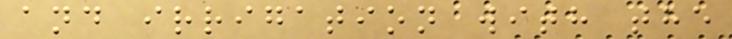and irrigation with the
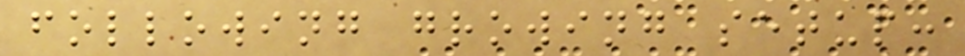following growing setup:
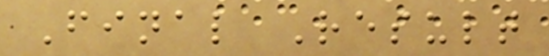Final Result
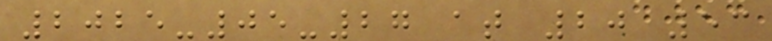2025-05-27 at 20 53
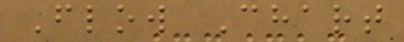Flow Chart
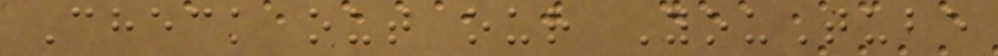Check out our YouTube
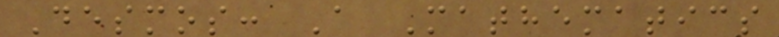Desmos: A Mathematics
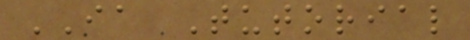IA Tutorial
